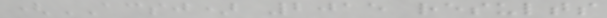(ACSJ) 2015 results
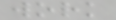work
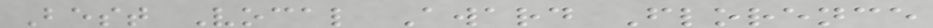Best Vocal Award Florence
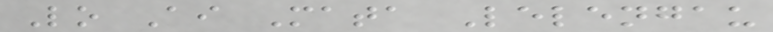Lo Ai Mata Lelengau
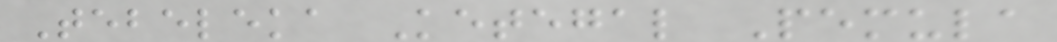Tebeleka Ketegal Pemula
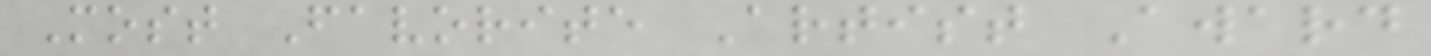Most Favorite Artist Award
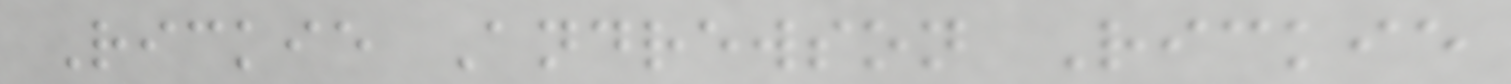Rickie Andrewson Rickie
